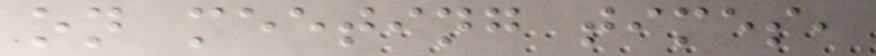on meeting times,
